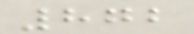872
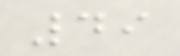49
